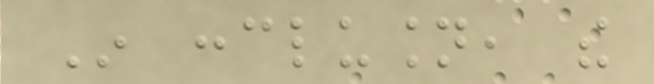In conclusion, the
